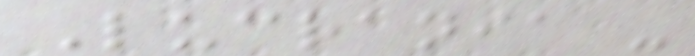Lucrania -
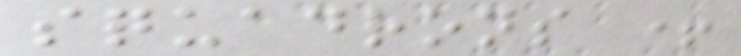squadrons +
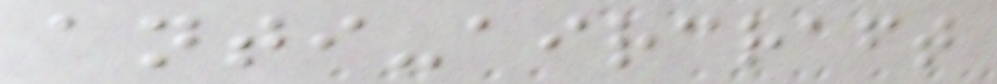anti-aircraft
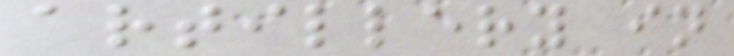artillery in
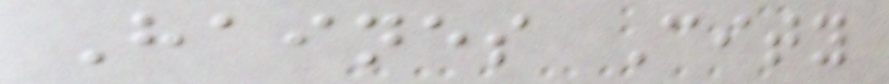Haines City
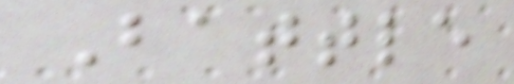Battle
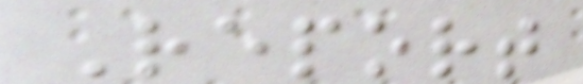Report
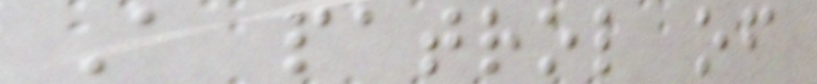A patrol of
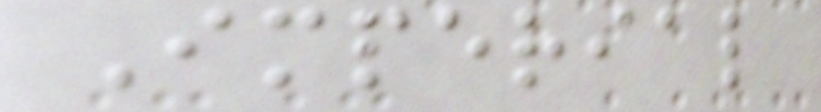Imperial
